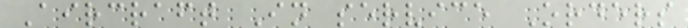Aircraft In service Orders
